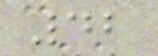42
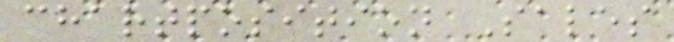chartposition Sales
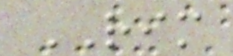RIM
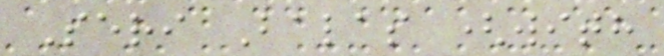Seri Balas (with
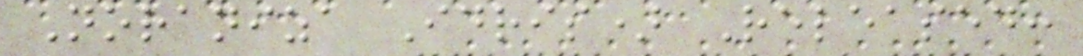Noraniza Idris) Released:
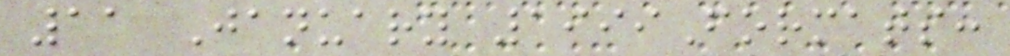11 January 1999Formats:
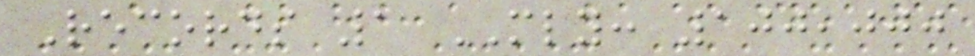Records 1 MLY: 100,000
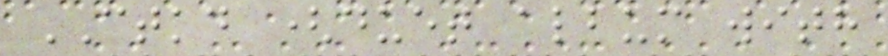CTKD (duet album with
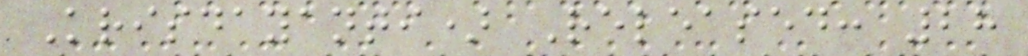Krisdayanti) Released: 28
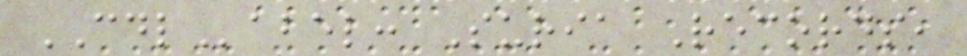CDLabel: Suria Records,
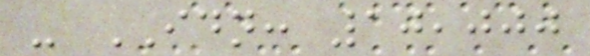- IDN: 10,000
